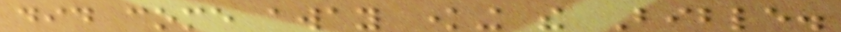did come away knowing the Bible.
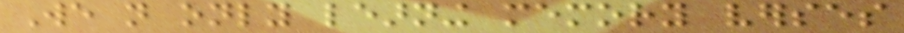We not only learning memory verses
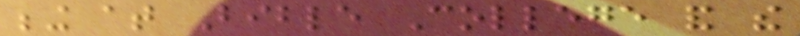being at Bible College and the
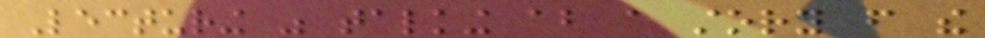Lecturing was talking about a story from the
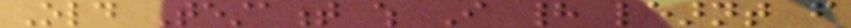Old Testament which I had learnt from
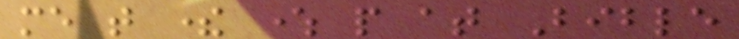me that there where people at Bible
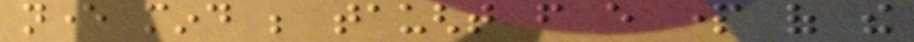never mind be taught from every part of the
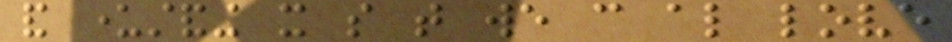and understanding it so that we can also love
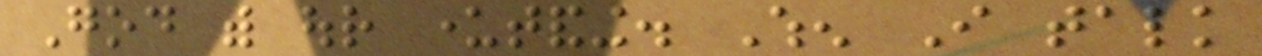God with our undertanding. When I talk
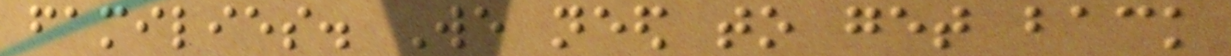families. We need to get back
